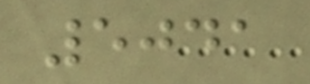5041
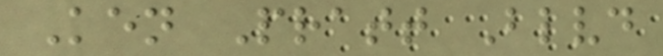Ken Pratt Blvd
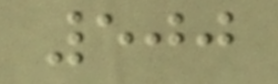500
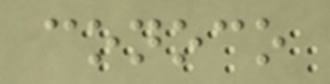conoco
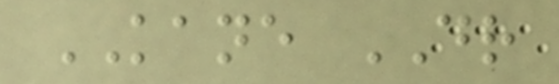KANE DR
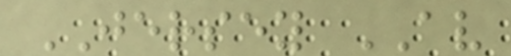JERSEY AV
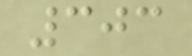303
